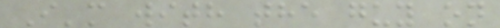I'm with the guy on
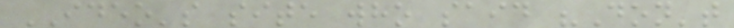IDEO's site who said "Don't
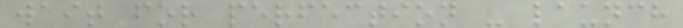wait for perfection - launch
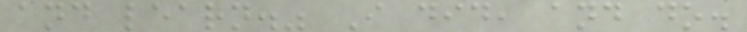and learn." I did, and do.
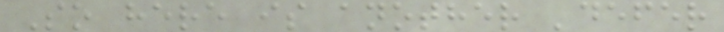So here is another 'defer
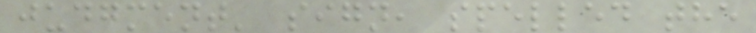judgment' sign, spelled the
